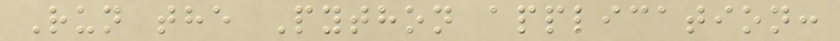Run the Python application:
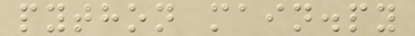python main.py
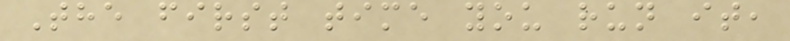The first time you run it,
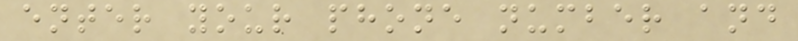enter your phone number and
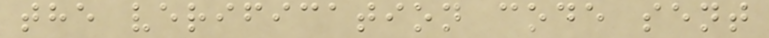the verification code sent
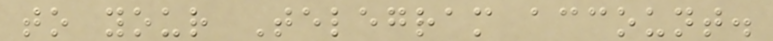to your Telegram account.
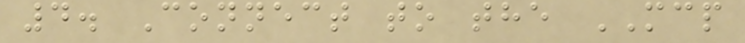4. Connect to the MCP
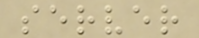server
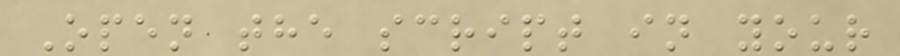Open the script in your
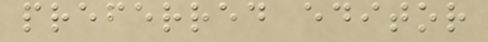preferred editor
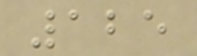125
